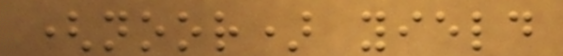(noor) yield
